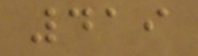419
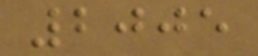2005
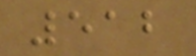512
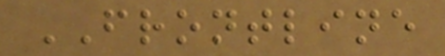FRONTLINE
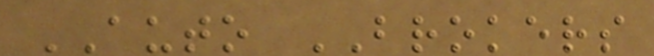AUTO BROKERS
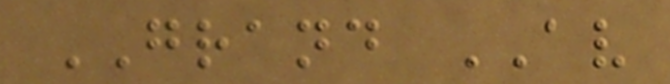GRAND AV
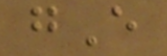gE
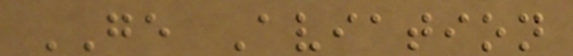GE Aviation
